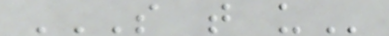S T U
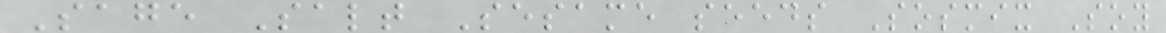Sage Salt Sesame seeds Sosmix Soy
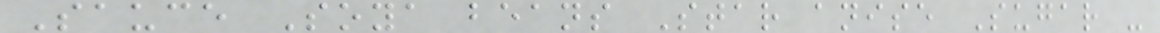Sauce Soya beans Star anise Sugar -
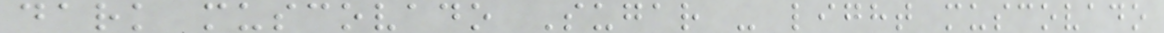dark muscovado Sugar - light muscovado
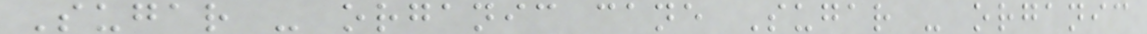Sugar - organic cane Sugar - organic
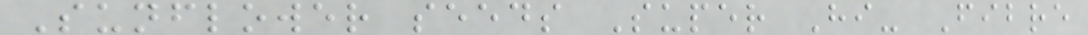Sunflower seeds Super Hi- Fibre
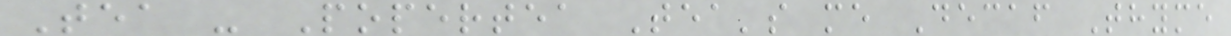Tea - Popertea Tea's me Decaf Thyme
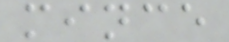mince
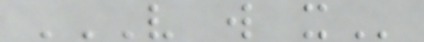V W X
